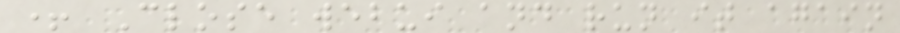+ Close webui and run it again
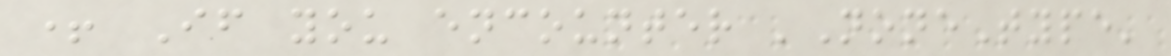+ If you encounter 'NoneType'
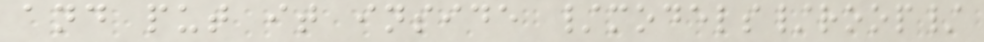and put it inside /models/roop/
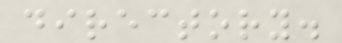directory.
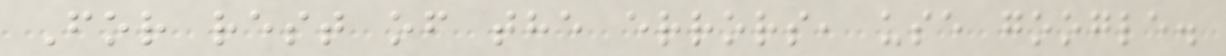For rest of the errors, use google.
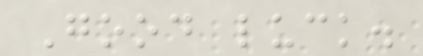Good luck.
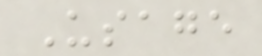Usage
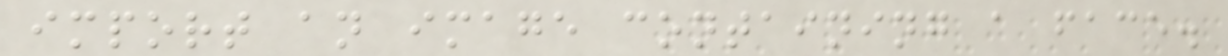import an image containing a face.
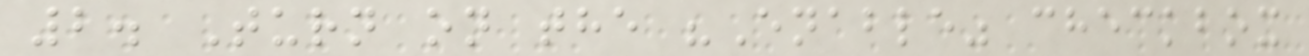2. Turn on the "Enable" checkbox
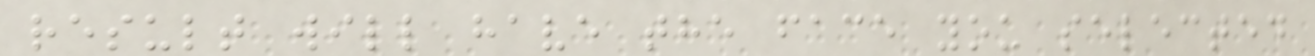result will have the face you selected
